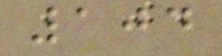104
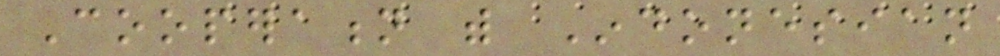Cooperation with Indonesian
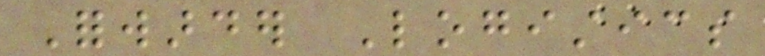Forwarder Logistics
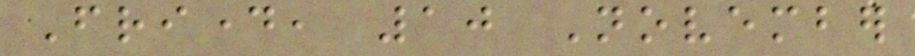Friday, 10 November
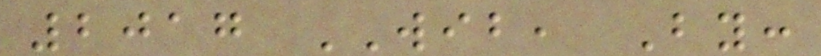2017 WIB, By:
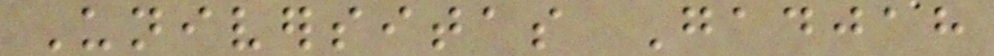Universitas Gadjah
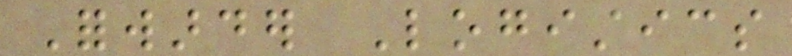Forwarder Logistics
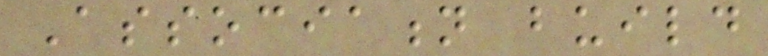Association build
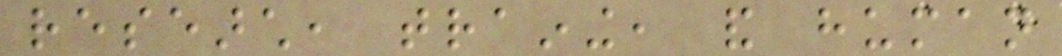research, training, and human
